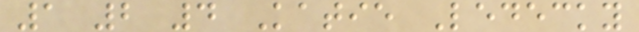1 2 4 Katie Ledecky
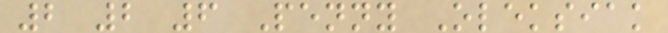2 2 6 Penny Oleksiak
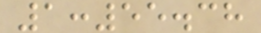1:55.38
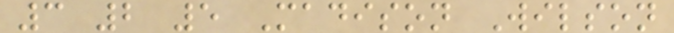3 2 5 Madison Wilson
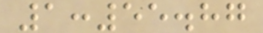1:55.87
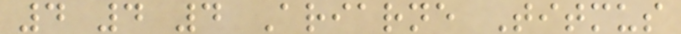4 4 4 Ariarne Titmus
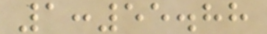1:55.88
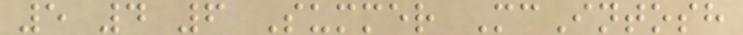5 4 6 Summer McIntosh
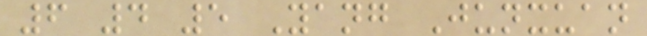6 4 5 Yang Junxuan
